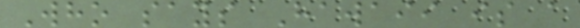Who says Hawaii is a
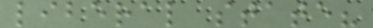liberal state?
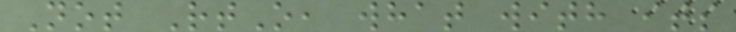Not RtO, what with its
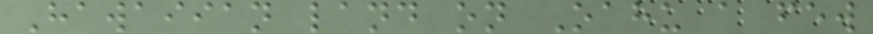Hawaiian land on Oahu a few
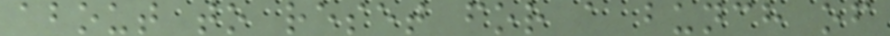about to reset for a bunch of
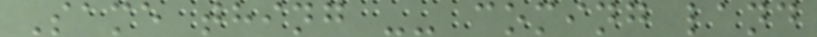Same thing -- coming land
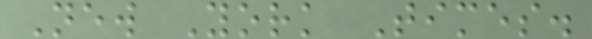New York Times.
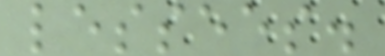lessees.
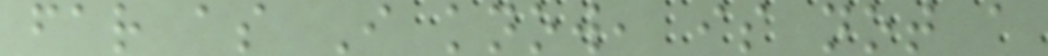far as I know, is not a
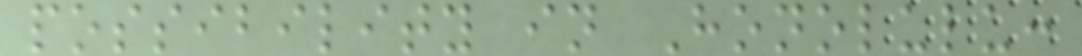possibility in Honolulu:
